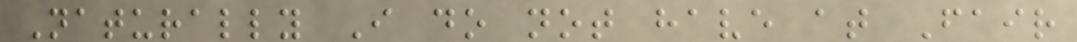Naturally I do not have at Fair
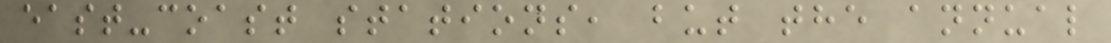east-coast stations, but the annual
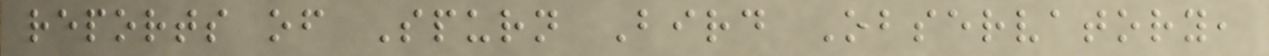reports of Spurn Bird Observatory,
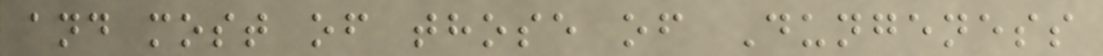and most of those of Dungeness
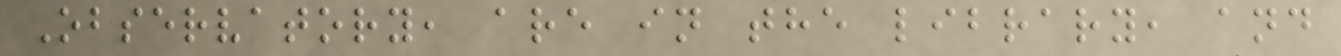Observatory, are in the library, and
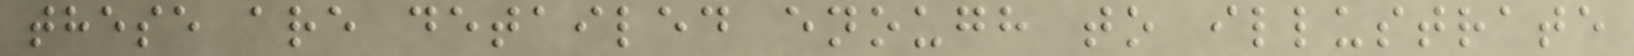these are detailed enough to illustrate
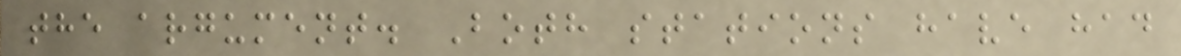the argument. Both stations have had
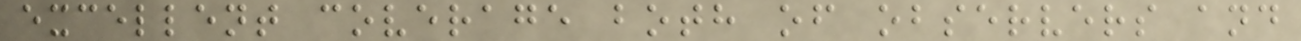excellent coverage both of observers and
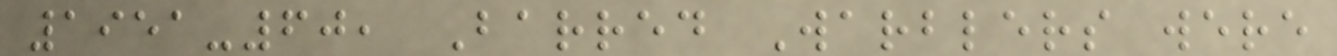1951-60, Barred Warblers were
